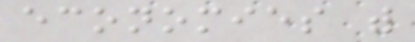economies with
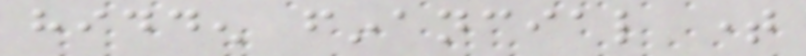hidden financial time
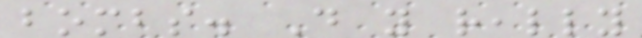bombs. Do you really
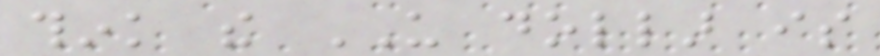think the US dollar is
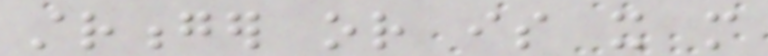stronger or is it more
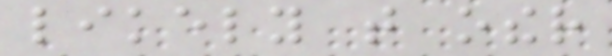likely that other
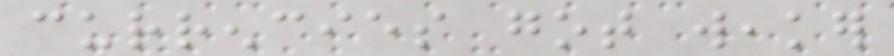currencies got weaker
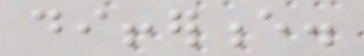difference.
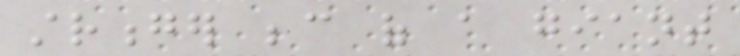stronger because of a giant
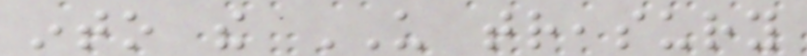into the US treasury
